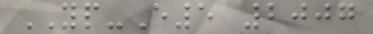YP-E5 2007
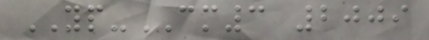YP-CM3 2009
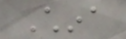China
